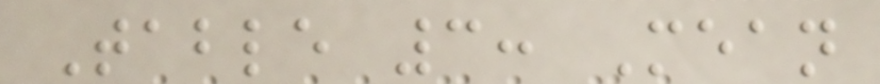Table 3: Mean
